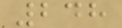248
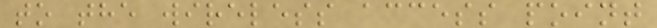to the wireless access point
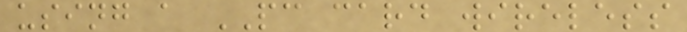using a PC card wireless
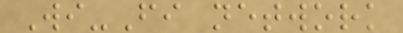Wi-Fi network
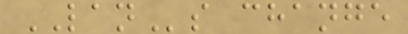LANs change
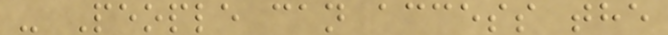- People can access the
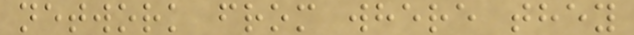network from where they
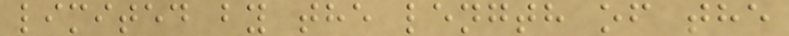limited by the length of the
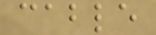cable
